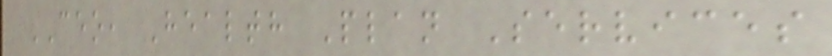CEO, Health Plan Services
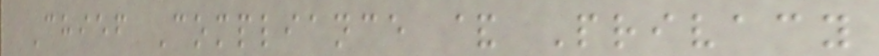Chief Compliance & Privacy
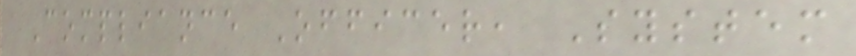Compliance Officer, System
